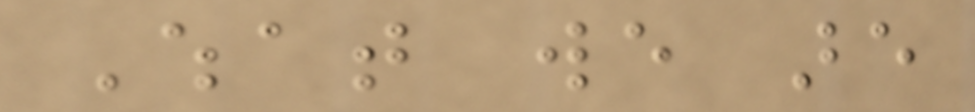What we are
